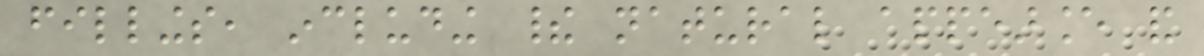fillings, including their natural appearance and
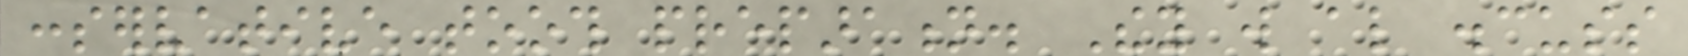conservative tooth preparation. They will also discuss
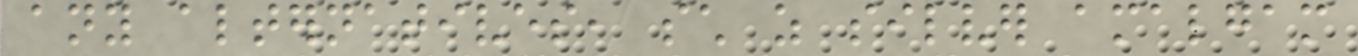any alternatives, such as silver amalgam
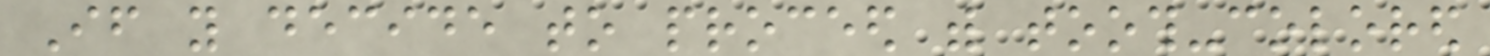If you decide to proceed with tooth-colored
